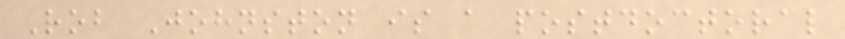Rob Johnston is a postdoctoral
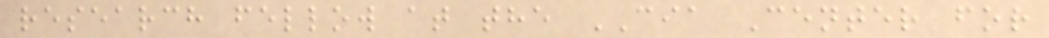research fellow at the CIA Center for
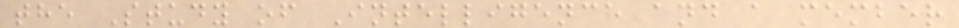the Study of Intelligence and a member
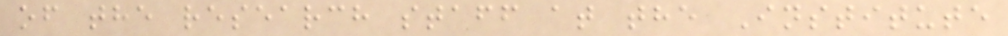of the research staff at the Institute
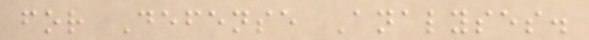for Defense Analyses.
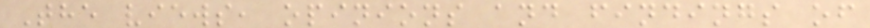The views, opinions and findings of
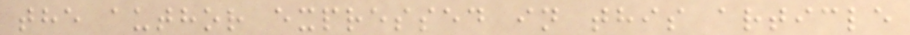the author expressed in this article
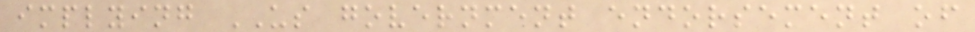implying US government endorsement of
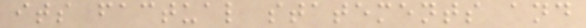its factual statements and
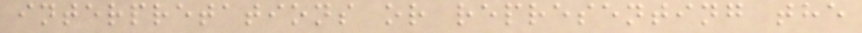interpretations or representing the
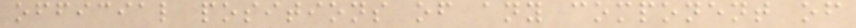official positions of any component of
